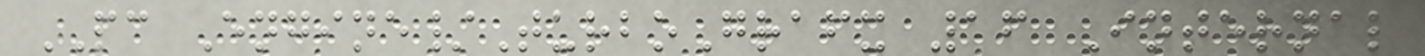PC Engine/TurboGrafx 16 Internal
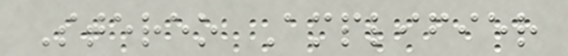Stereo Amplifier
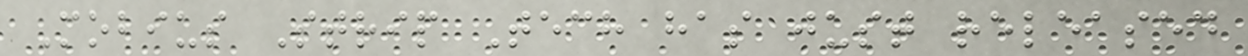Mobius Strip Tech has just released
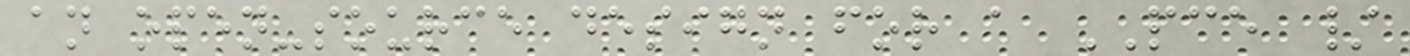an open-source design for a PCE /
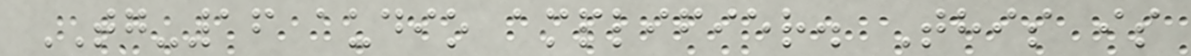TG-16 audio amplifier. This is
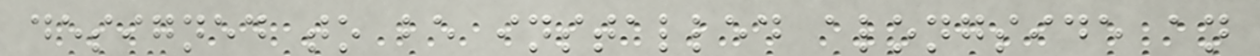designed to be installed alongside an
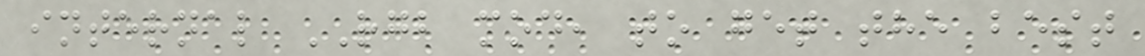internal RGB mod, to get the best
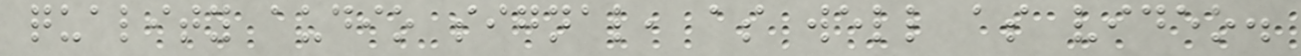quality audio signal, as well as video.
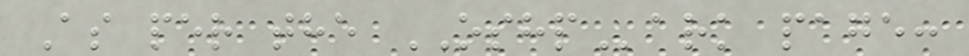As per the OSHPark page:
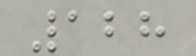128
